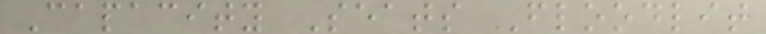Capacity Seats Floodlit
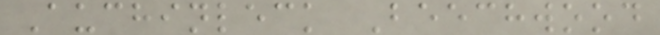Auchinleck Beechwood
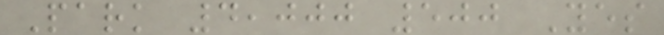Park 4,000 500 Yes
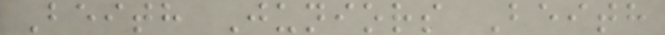Beith Juniors Beith
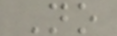No
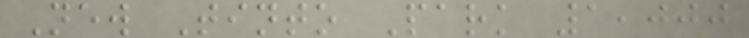New Tinto Park 1,000
